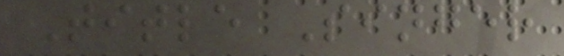Title Singer
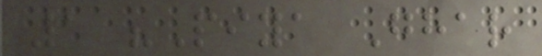1 "Piya Ghar
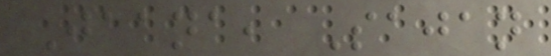Jaana, Sajan
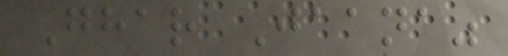Ghar Jaana"
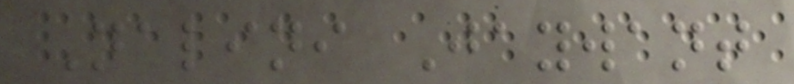Nalini Jaywant
